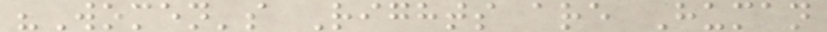"Women's Rights are Human
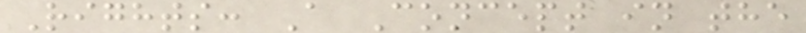Rights: A Concept in the
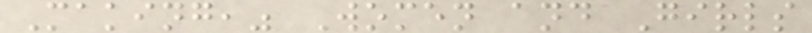Making," Women and Girls
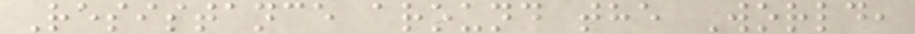Resistance around the World,
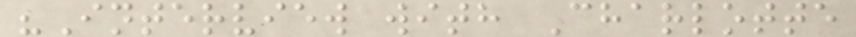"Interview with Charlotte
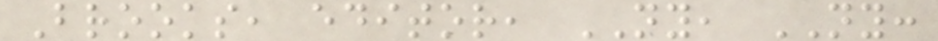Brooks, editor, NY, NY:
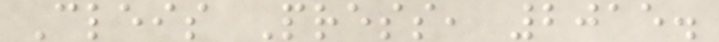Cleis Press, 2015.
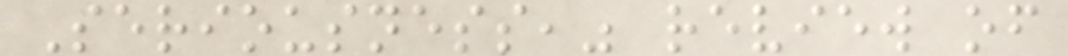Seriousness," review of
